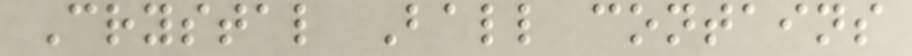Crystal Ball contains
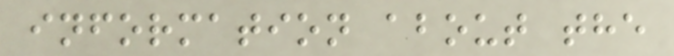information about the
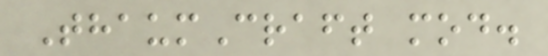ThaumCraft mod.
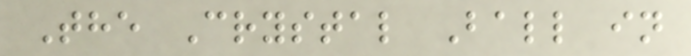The Crystal Ball in
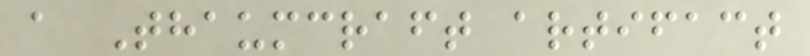a Thaumcraft artifact
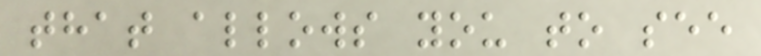that allows you to see
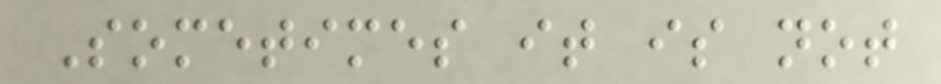Sometimes it is not
